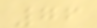76
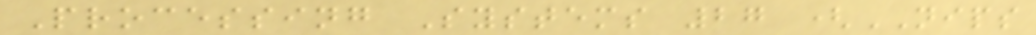Processing Systems 27 (NIPS
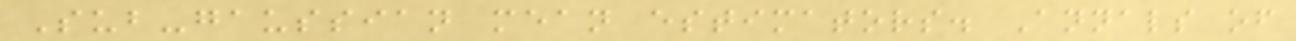Sub-gaussian mean estimators. Annals of
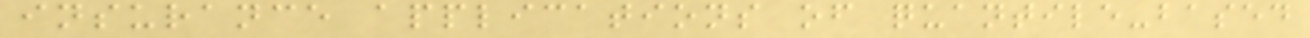insurance applications of quantile-based
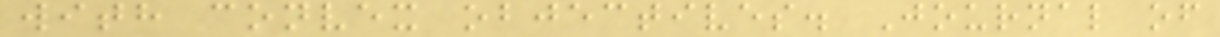with convex objectives. Journal of
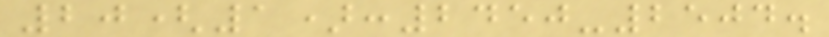20(1):2450-2504.
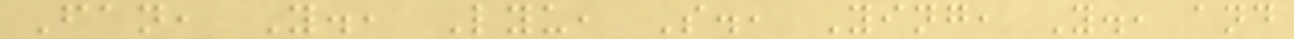Fan, Y., Lyu, S., Ying, Y., and
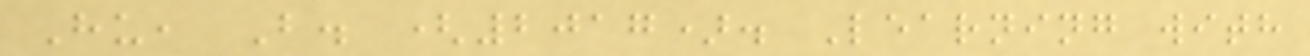Hu, B. (2017). Learning with
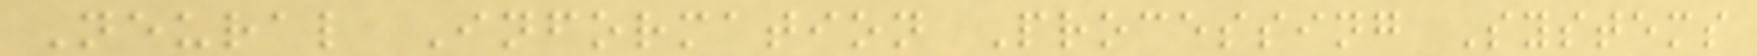Neural Information Processing Systems
